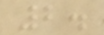2.
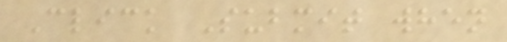Click Submit when
